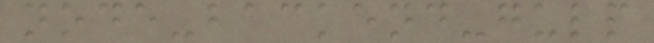node-backend-gulp
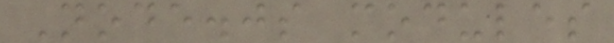Node.js modules
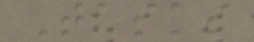Tasks
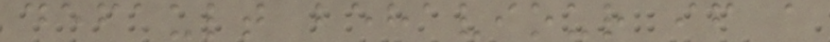default behaviour if a
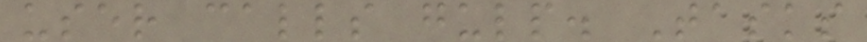user calls gulp. Tasks
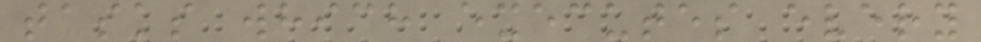tasks which executes every
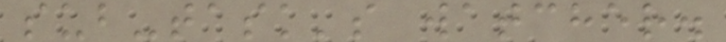sub-task's watcher.
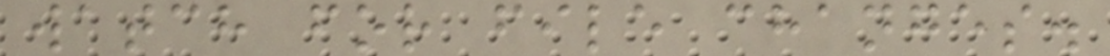watch for file changes.
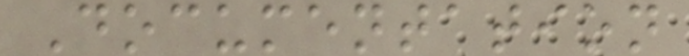Documentation
